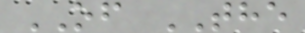OF THE
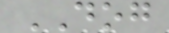DOG
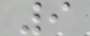9
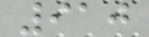910
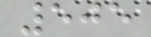505
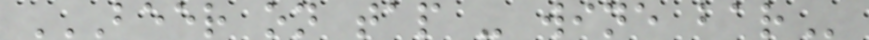BEER ON TAP - WINE BAR
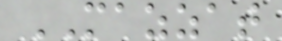MAZZAT
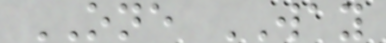ONE WAY
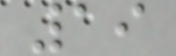19
